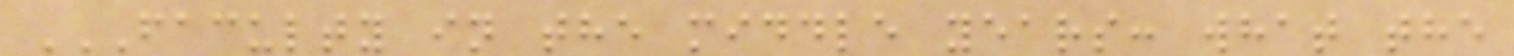FACULTY IN THE MIDDLE YEARS: WHAT THE
